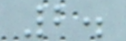2.
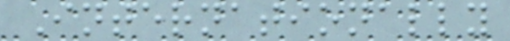Internationally
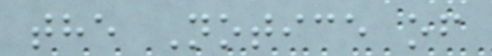the Notice of
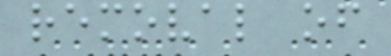removal of
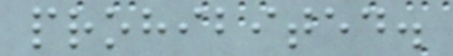prohibited.
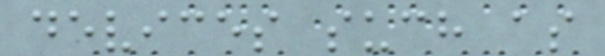devices such as
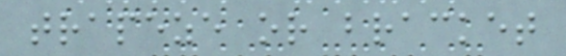trapeze or bracket
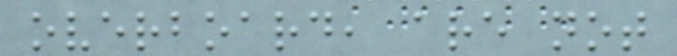overboard, are not
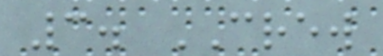3. CREW
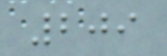209
